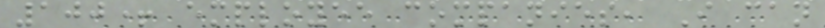100+ employee companies, I can
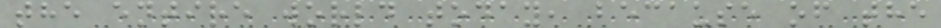the entire world today, because of the
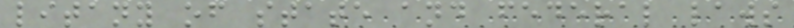litany of state and federal laws
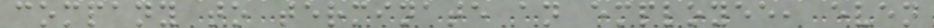company to terminate an employee, even
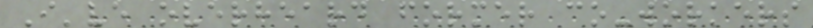I've overheard former co-workers
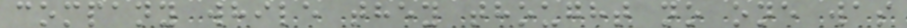company while they thought no one was
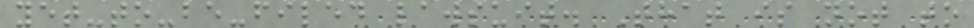yet-to-be-filed lawsuit. That is not to
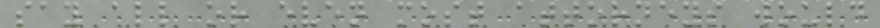say all or even most attorneys would
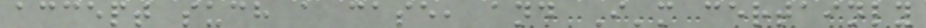accept such a case, and I'm certainly
